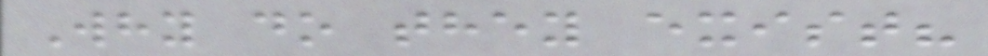Why do they exist?
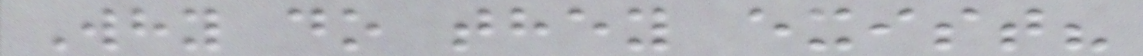Why do they exist?
